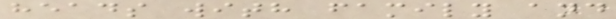heads with family and
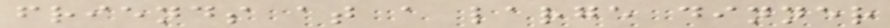friends at a large dinner
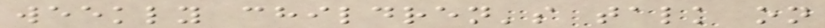weekly children's talk on
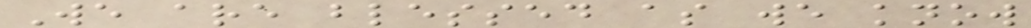We are blessed as we know
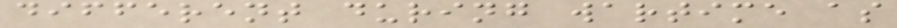different during wartime as
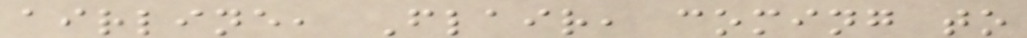airline, Flair, coming to
